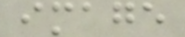image
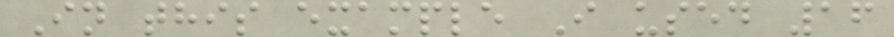In this example I used 16
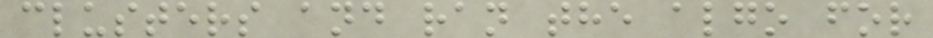clusters and ran the algo for
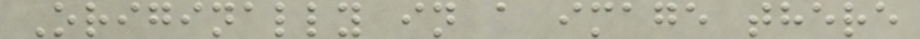Originally in a image there
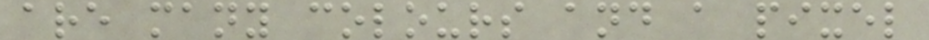are many colours and a pixel
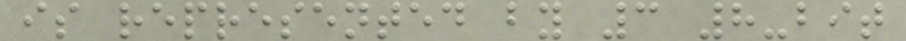is represented by 3 8-bit
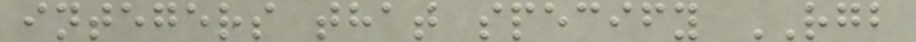integers that specify RGB
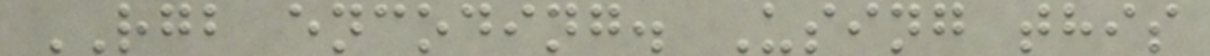RGB encoding. Using this
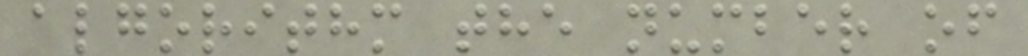algorithm the number of
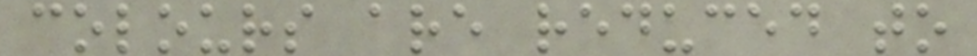colours are reduced to
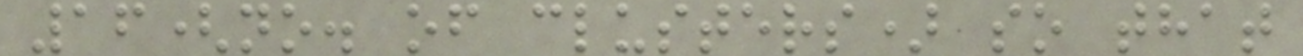16(no. of clusters) so that
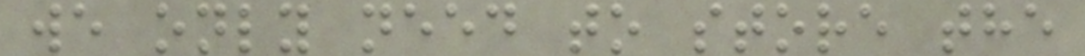we only need to store the
